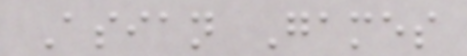Asian Games
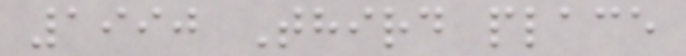1990 Third place
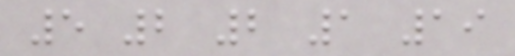5 2 2 1 19
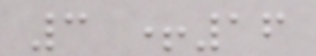3 +16
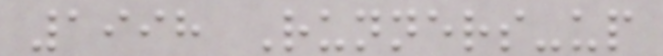1998 Runners-up
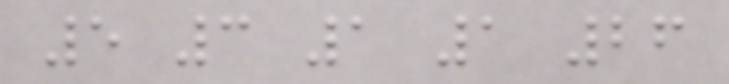5 3 1 1 26
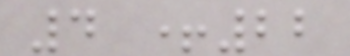4 +22
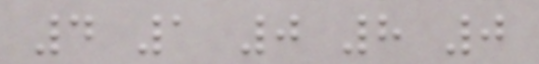4 1 0 8 0
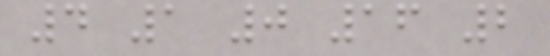4 1 0 16 2
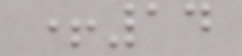+14
